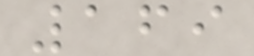169
